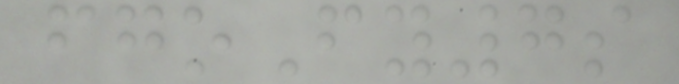fgoFy7s
